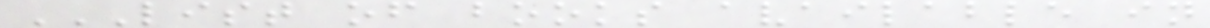LIST OF BOOKS AVAILABLE IN
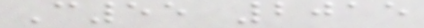C55 2015
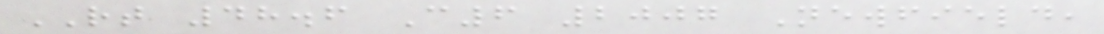RT 48.6 C6 2007 Newfield,
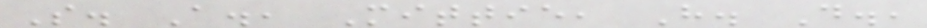S. A., Mittie, H. D.,
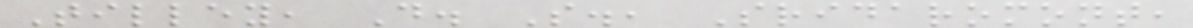Tilley, D. S., Sridaromont,
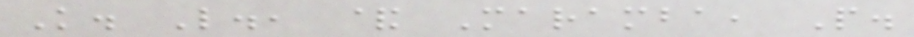K. L., & Maramba, P.
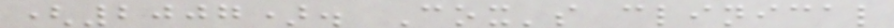(2007). Cox's clinical
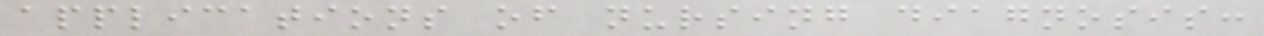applications of nursing diagnosis:
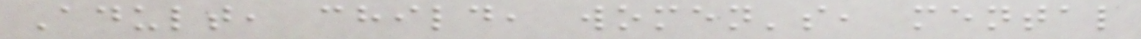Adult, child, women's, mental
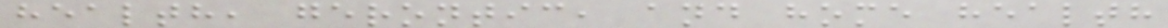health, gerontic, and home health
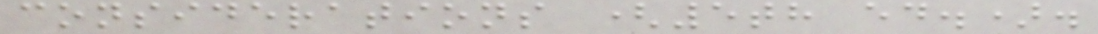considerations (5th ed.).
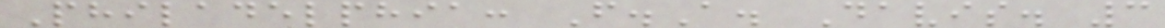Philadelphia: F.A. Davis. 3
